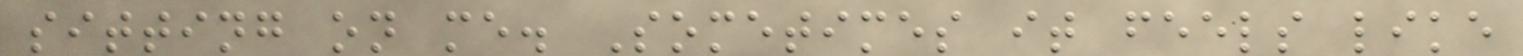sitting on me. Sometimes it feels like
